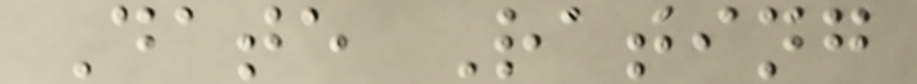Date Rating
